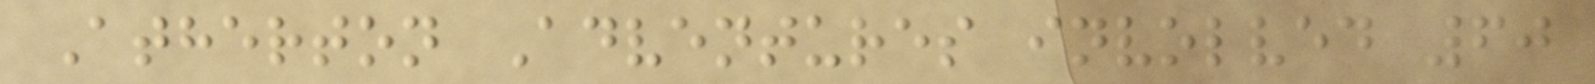Atherton Adventures involved 60
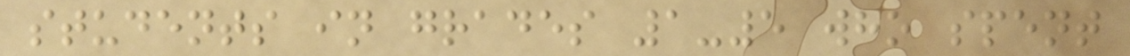students in grades 1-5 who spent
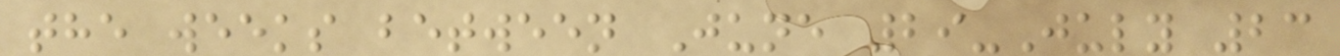the weeks between June 29-July 23
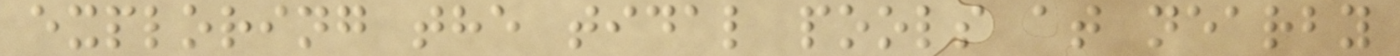exploring the tidal pools at nearby
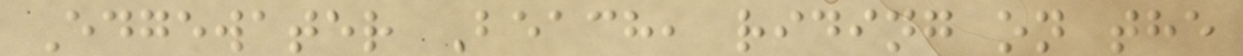Edgewater Beach, riding on the
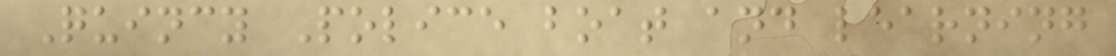Quincy Police boat and learning
